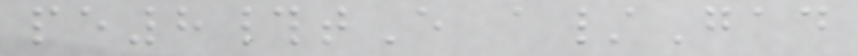pe8#tE a/Gad
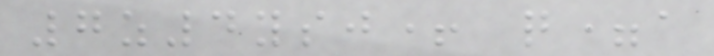7z4ysj+ q=a
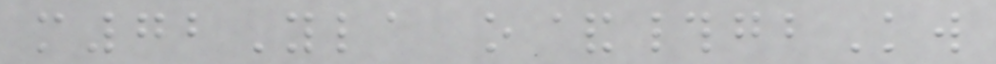m72Yla o&#gbKw
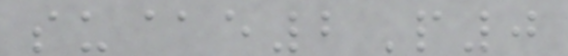su@e2P0
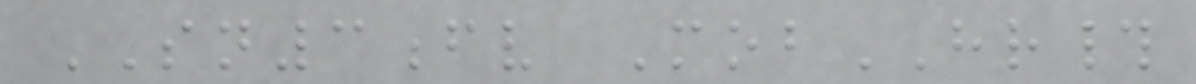SN3fv MobHR#
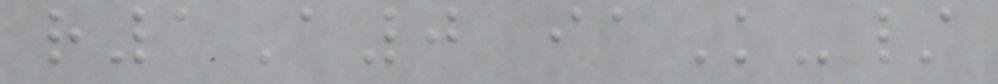r1A0 iaK-/
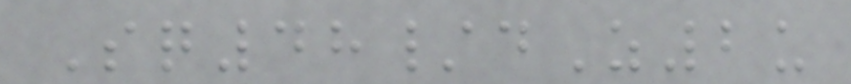Sq48/dZ2u
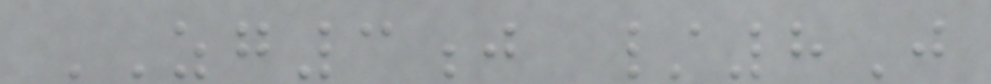ZG3j /8J
